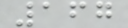167
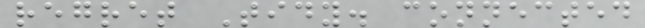regret Tidy. connected
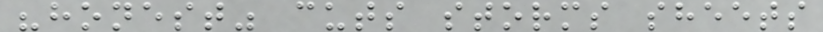"honest" cuts storms sheets
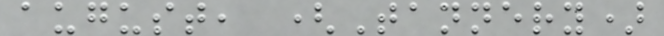august, (Tannery)
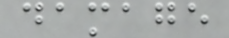damage
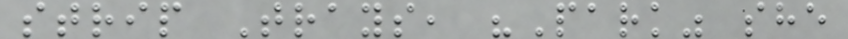strip Trays, "Park" she
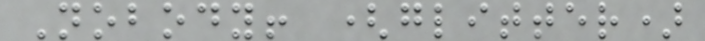Nobody! (glitter)
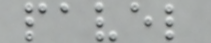pavel
